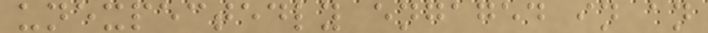unexpectedly engaged in an
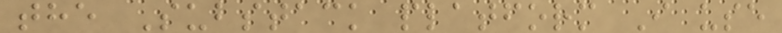the Substack platform I use
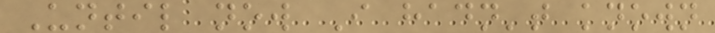Until now I hadn't known
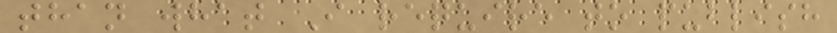than what I require to publish
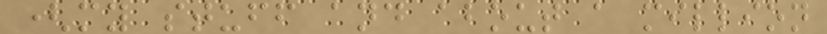(my stuff and about a million
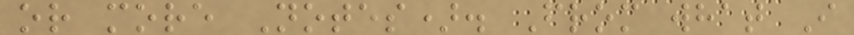or more Notes). From what I
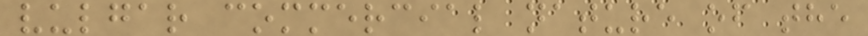vulgar commercial nature of the
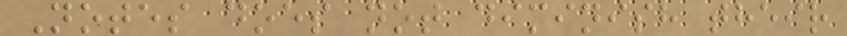Notes does not diminish their
